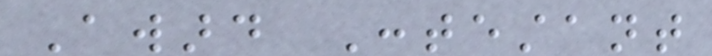Award Contestant
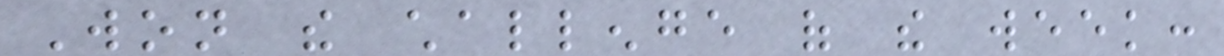Won the challenge of the week:
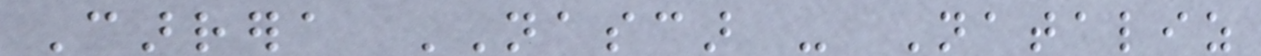Carrera NASCAR - Nataliz
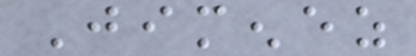Jimenez
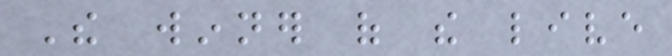The winner of the live
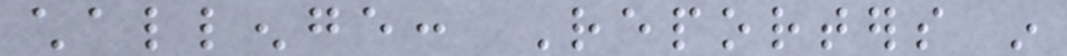challenge: Reporters in
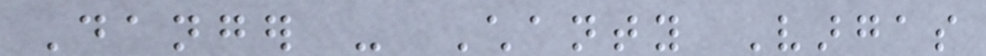Danger - Chanty Vargas
